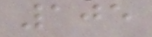105
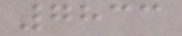7833
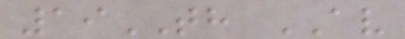19TH AV
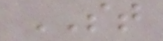ST
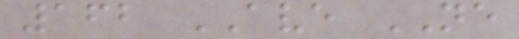162 AVE NE
